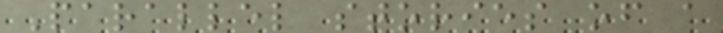Parallel stories of a
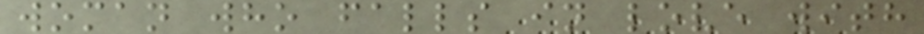woman who falls in love with
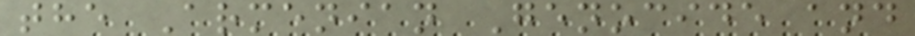the Armenian Genocide and
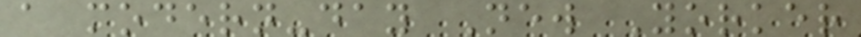a modern-day New Yorker
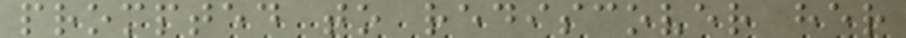prompted to rediscover her
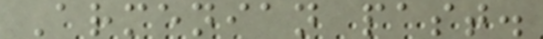Armenian past.
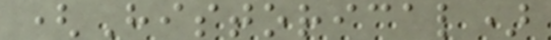(Historical)
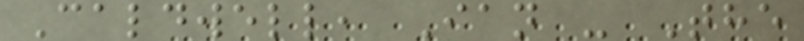Caldwell, Ian - The
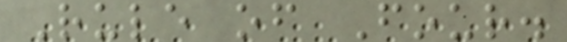Rule of Four.
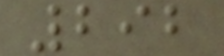292
